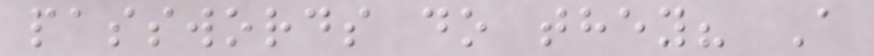passwords do they? A
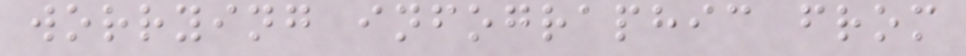worrying infographic from
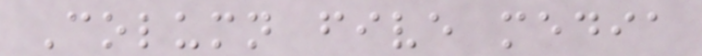Column five media
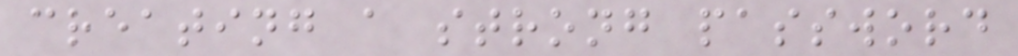creating a strong password
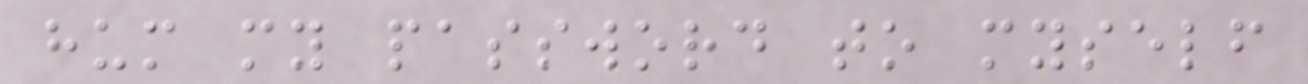hum my password to myself
